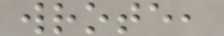wrote,
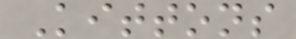Kittons
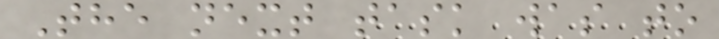The next task was to
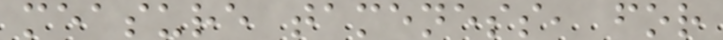measure tameness, for
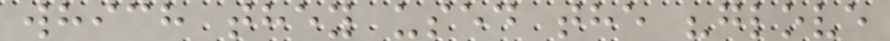which they used the "glove
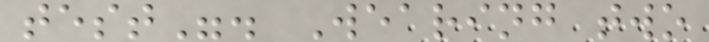test". Wearing two
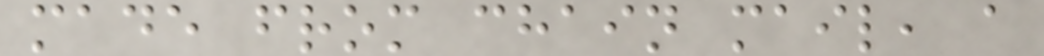made from chain mail, a
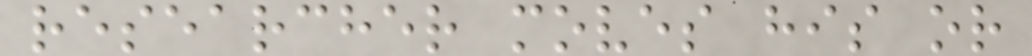researcher moves his or
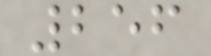256
